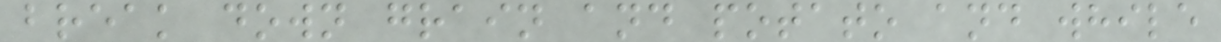break down grain and potato and while
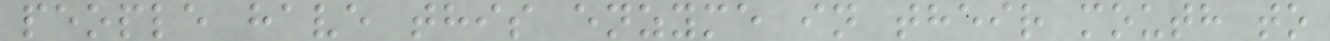people have this enzyme in their mouth to
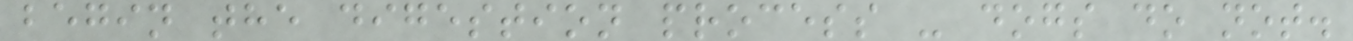begin the digestion process - dogs do not.
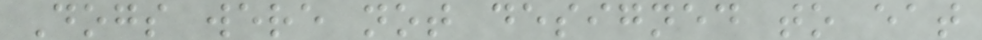Dogs were not designed to eat
